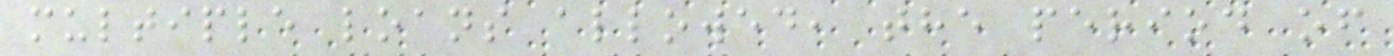multiple loans allowed, the period of
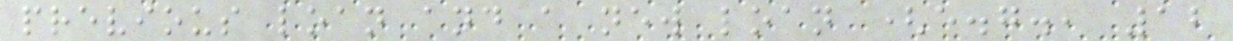previous loan and a new loan (e.g., 12
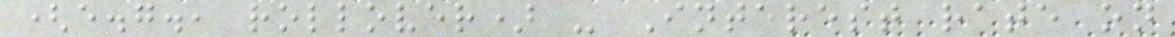(e.g., rollover) - Interest rate on
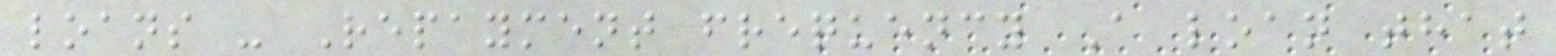loans - Repayment frequency A loan that
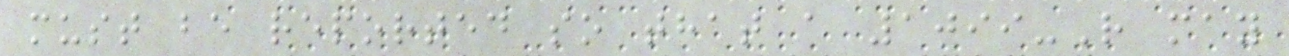must be reported so that a 1099-R may
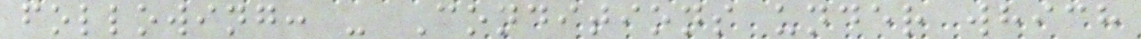following: - Conditions under which
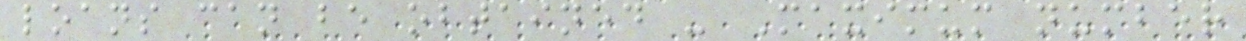loans can be obtained - Maximum number
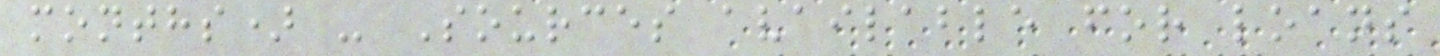months) - Sources available for loans
